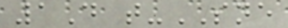1D t-SNE
